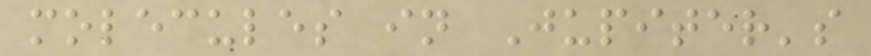molecules in Jupiter's
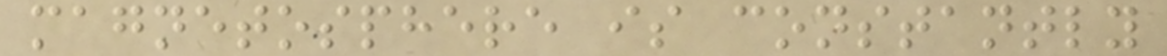magnetosphere is constantly
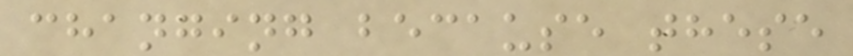changing because these
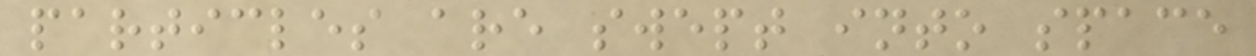particles are swept into space
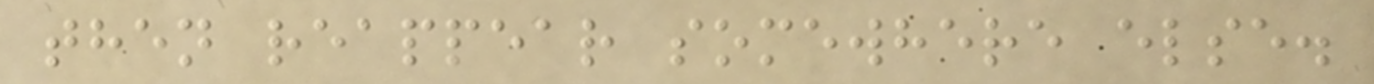then reappear somewhere else.
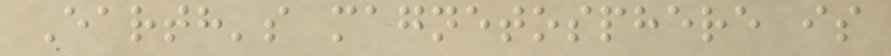Earth's magnetosphere is
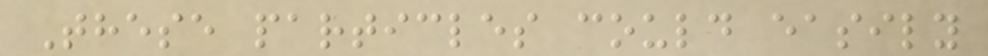These particles could easily
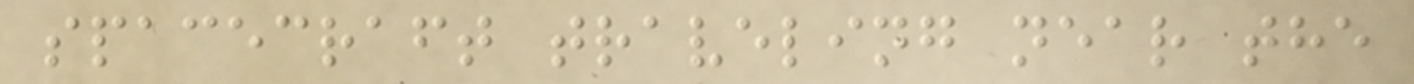spacecraft traveling near the
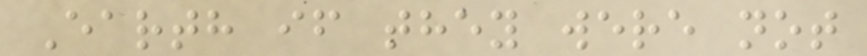Earth if they were not
